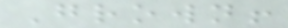Grown!
